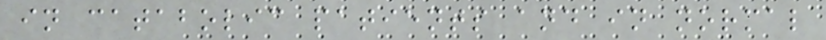in catabolic patients and in normal
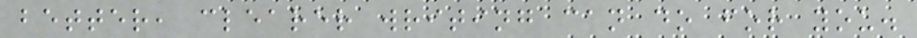better, clearer writing can do for you.
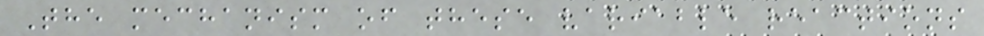The mechanism of these variable reactions
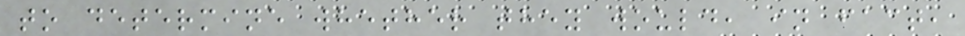to determine whether they would, in fact,
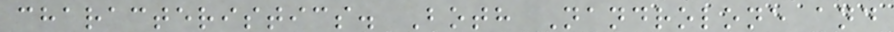characteristics. Both Nandrolone and
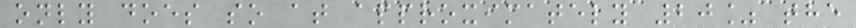only does so at approximately 20% the
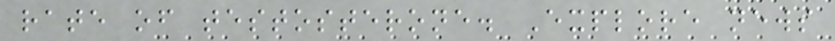rate of testosterone. Explore news
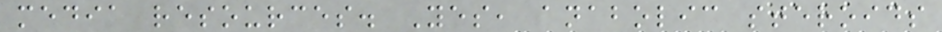media resources. Yes, anabolic steroids
